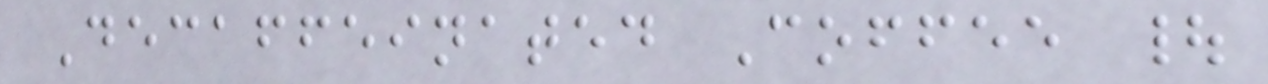Decaffeinated Coffee |
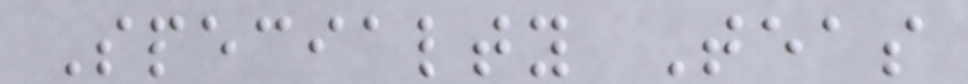Specialty Teas
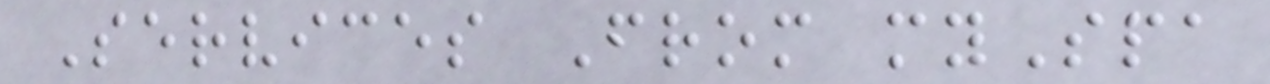Services From mySpa
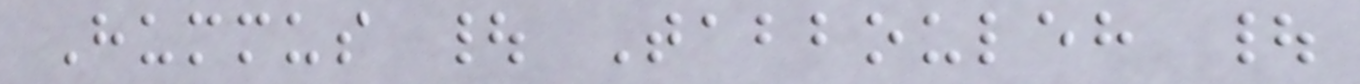Hummus | Tabbouleh |
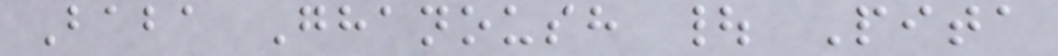Baba Ghanoush | Pita
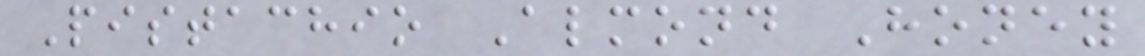Pistachio Almond Honey
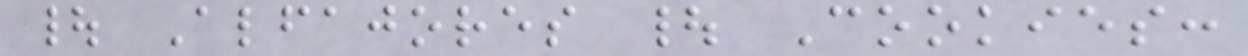| Alfajores | Cookies:
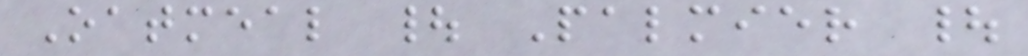Oatmeal | Palmier |
